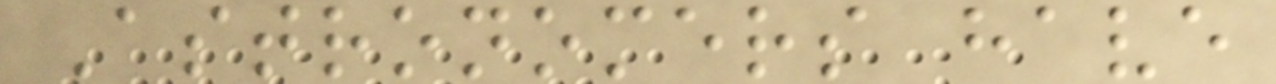Astronomers have
